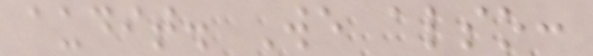audit. We also:
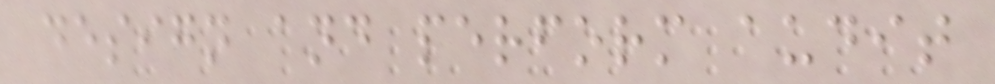design and perform audit
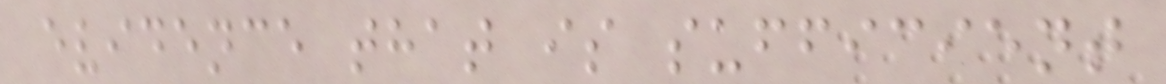evidence that is sufficient
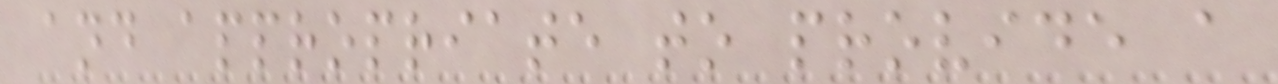and appropriate to provide a
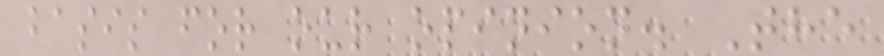basis for our opinion. The
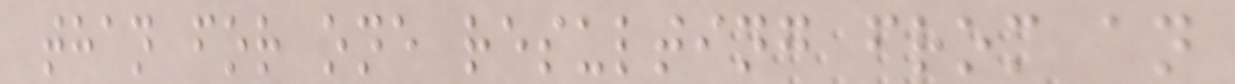than for one resulting from an
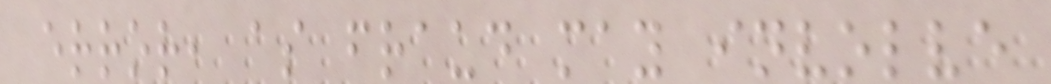error, as fraud may involve
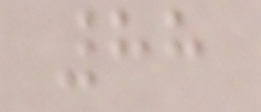88
